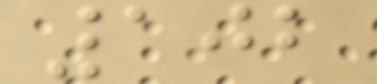102
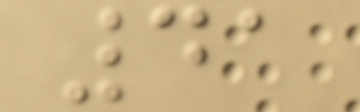41
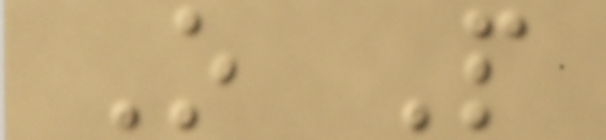O P
